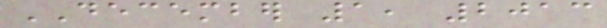DECEMBER 1, 2013
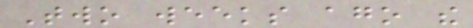Two weeks ago the
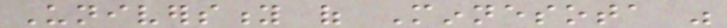University of Minnesota was
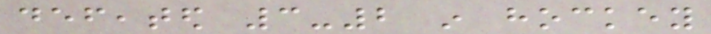defeated 3-2 in hockey
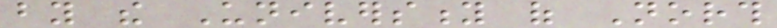by the University of North
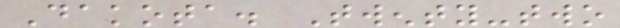Dakota. Twenty-two
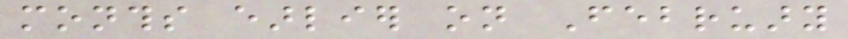months earlier on February
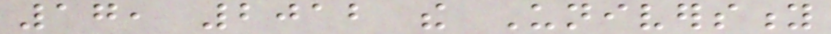17, 2012 the University
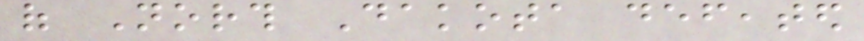of North Dakota defeated
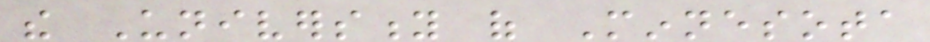the University of Minnesota
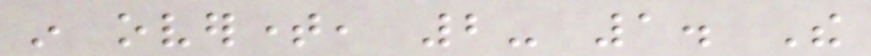in overtime, 2- 1. The
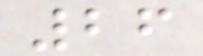26
